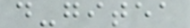d-gitea
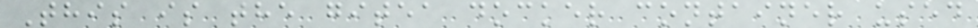This is the gitea docker container used
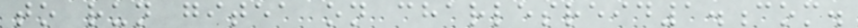to run gitea on charlesreid1.com.
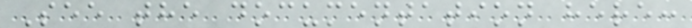See the documentation here:
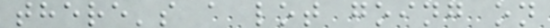there's a lot going on
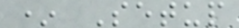* Setup
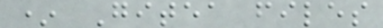* Gitea files
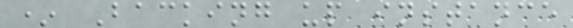* Backing up instance
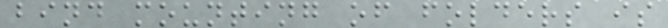bind mounting of folders is
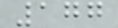177
